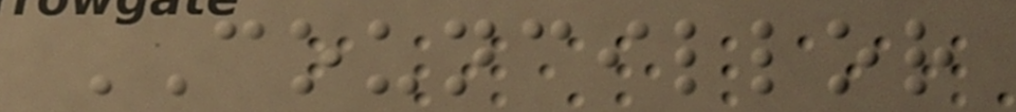COUNCILLOR
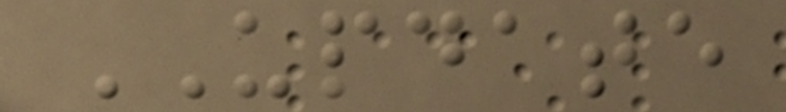UPDATE
